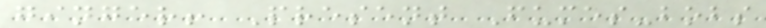ginger! Present Fumes-bobs
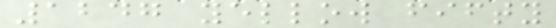1247 yellow fifty
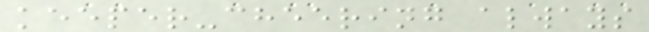keeper-cheering always
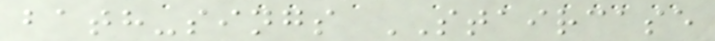bath-sings STAIRCASE
